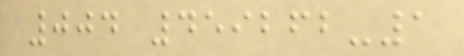004 459262-1
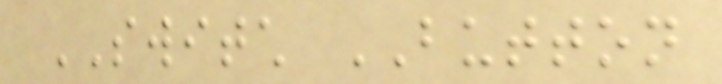SWITCH BUTTON
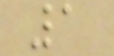1
